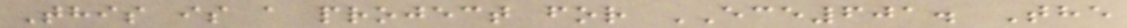This is a project for ECE601. The
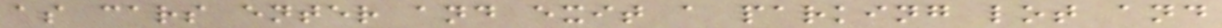as cars enter and exit a parking lot and
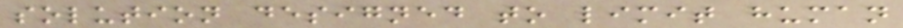solution designed to limit human
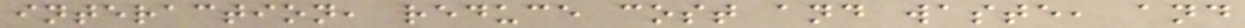interaction, reduce cost and waste, and
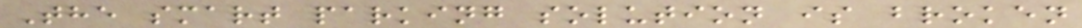The smart parking solution is broken
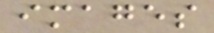images
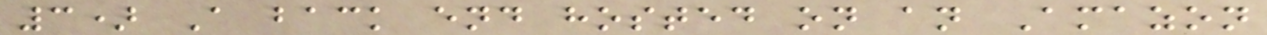3) A back end hosted on an Amazon
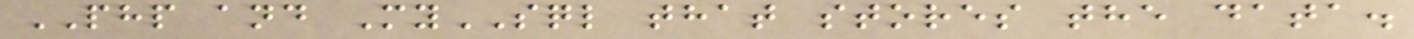PHP and MySQL that stores the data.
